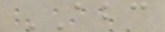ABC
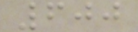600
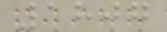1807
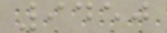9450
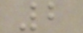2
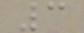3
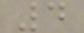4
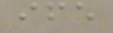ife
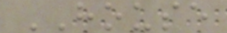HOUSE
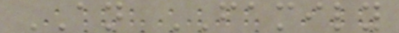AN FAMILY
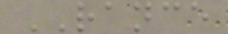RANCE
